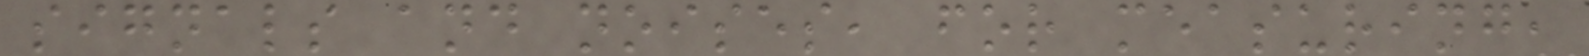signals and noises, for measuring,
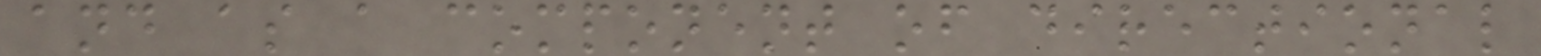and as a component of directional
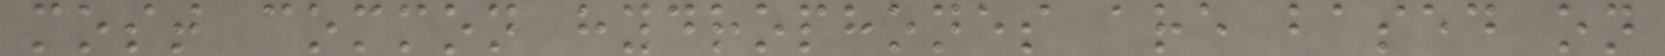most common hydrophones are based on
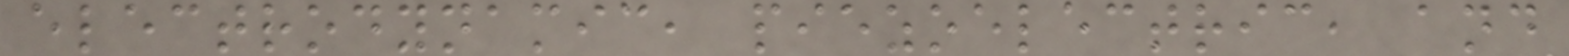electrodynamic, piezoelectric, and
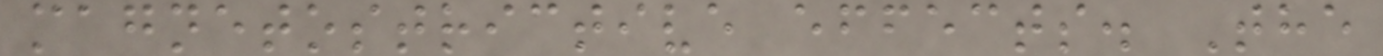magnetostrictive effects. The
